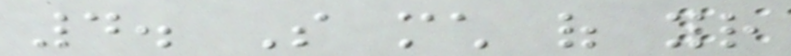4. So much of your
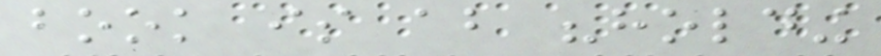book is about "holding
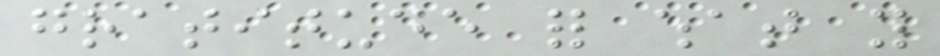gratitude for what you
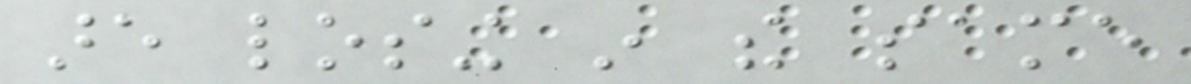are losing in the same
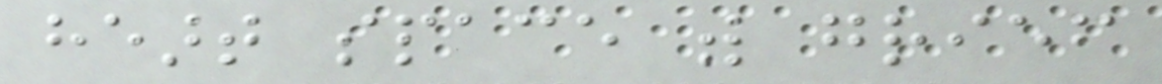heart space with grief
